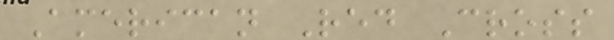American Red Cross
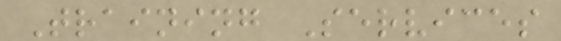Training Services
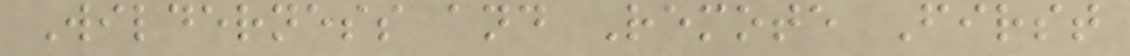Wilderness and Remote First
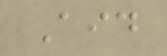Aid
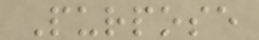Purpose
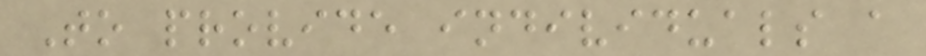To provide individuals a
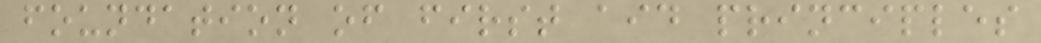foundation of first aid principles
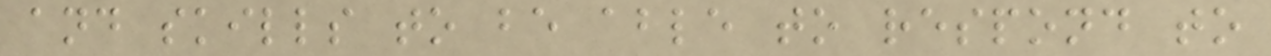and skills to be able to respond to
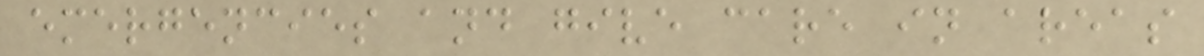emergencies and give care in areas
